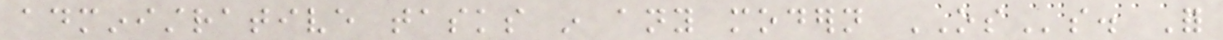administrative tasks in any modern OSs. For
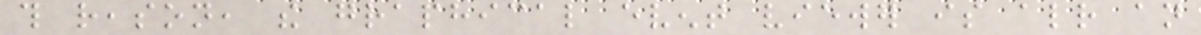this reason, the graphical event viewer is already an
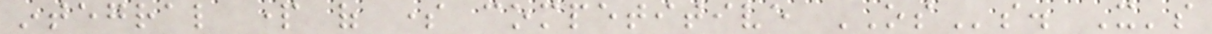integral part of some competitive OSs. It's
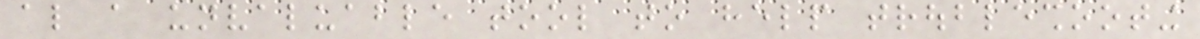also a unvaluable tool to help troubleshooting
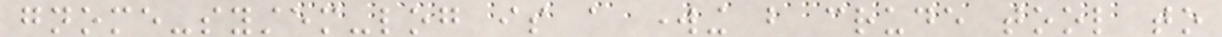gnome-system-log is a working but crude tool to
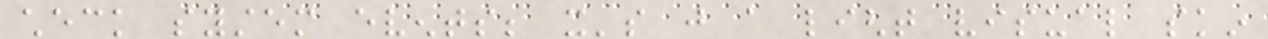check system events; it's just a light visual skin
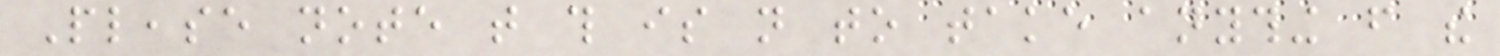Please note that this is not to take anything from the
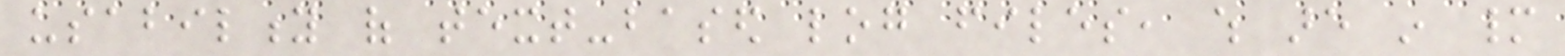usability of text-based log files, which are in many
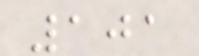101
